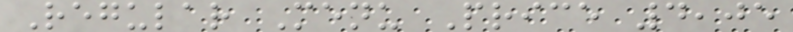Regular Menu Price 4,05
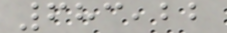683,22
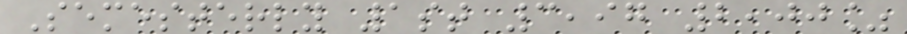Semesterly 1st 3,97 2,00%
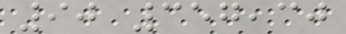90 357,30
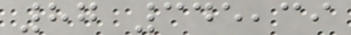87 345,39
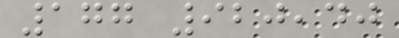177 920,40
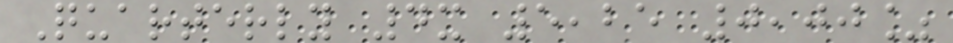Quarterly 4x 5,25 0,00%
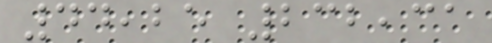44,25 232,31
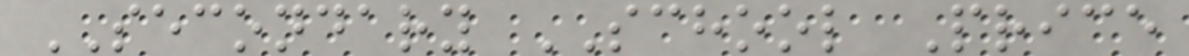SECONDARY SCHOOL Price
